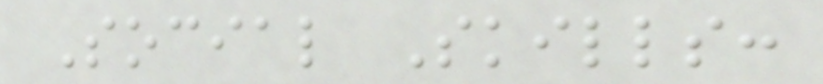Social Skills:
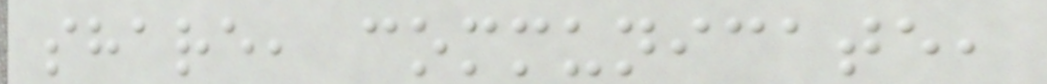share, communicate,
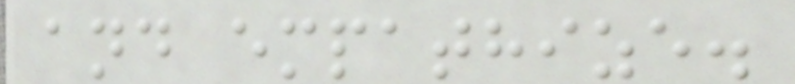and empathize.
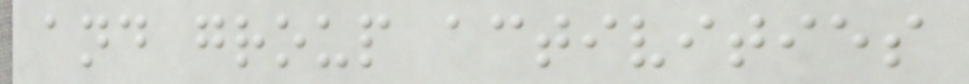and group activities
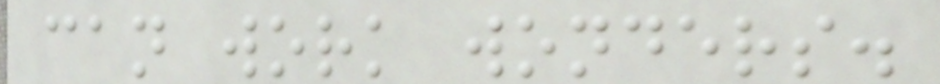can work wonders.
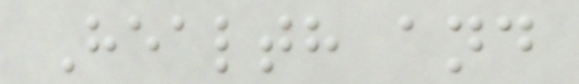Health and
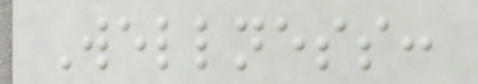Wellness:
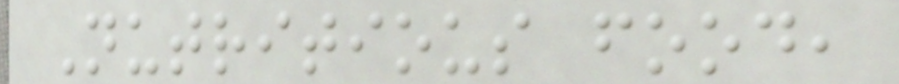Nutritious food,
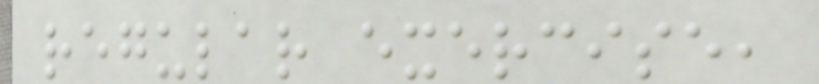regular exercise,
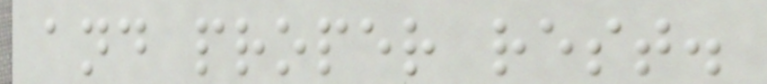and proper rest.
